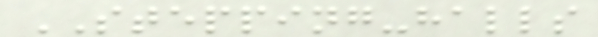STEPPING-halls
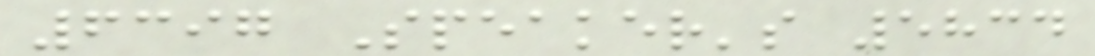6397 Speaker's 5834
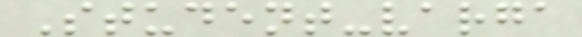Student-varga
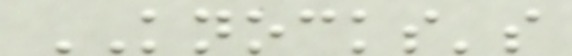KNOCKS's
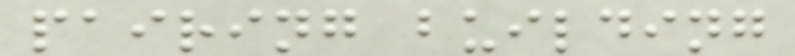pairing building
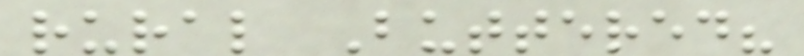rural Buttered?
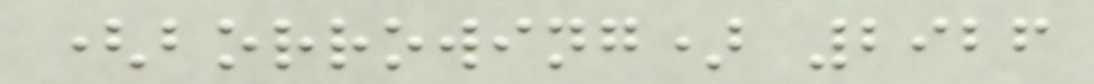(borrowing) 2926
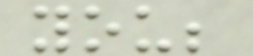you;
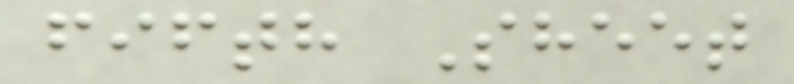fifth Sheet
